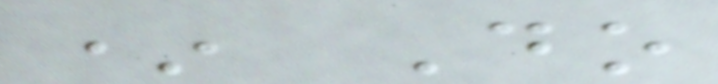* Do
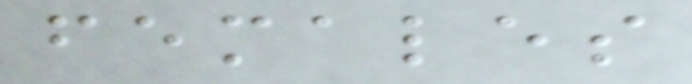females
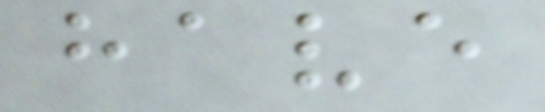have
